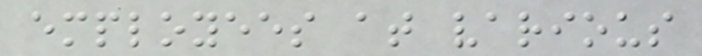employees at various
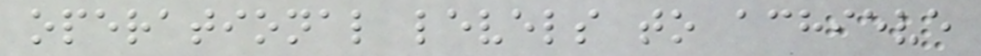operational levels to achieve
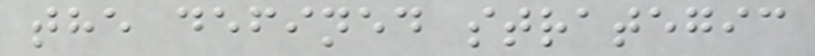the defined strategic
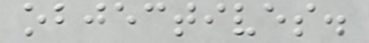objectives.
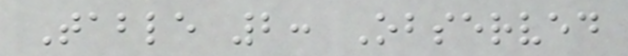Table 2: Observed
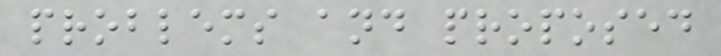problems and proposed
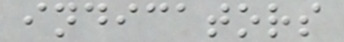indicators
